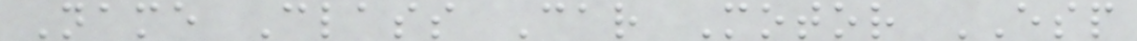Name Class Car Motor ESP
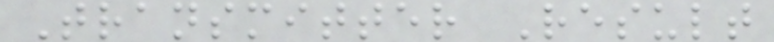Transmitter Result
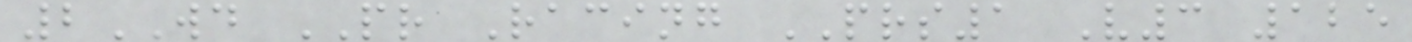2WD PR Racing PRS1 V3 125
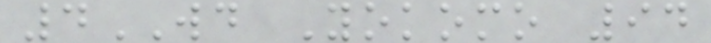4WD Yokomo 94
